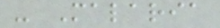- Malaria
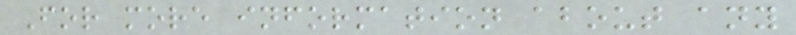For more information about any
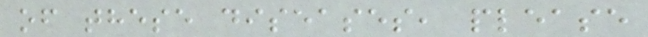of these diseases, please
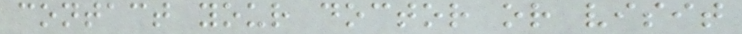contact your doctor or visit
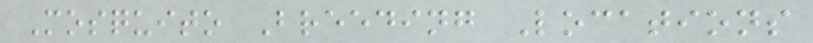Mosquito Breeding Locations
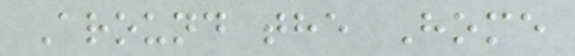Around the Home
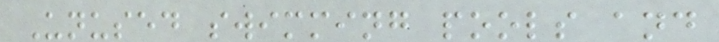Unused swimming pools and
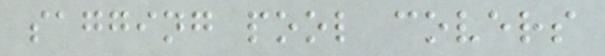sagging pool covers
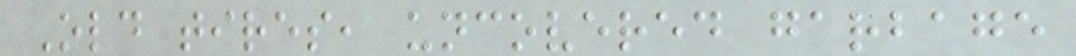Old tires, uncovered garbage
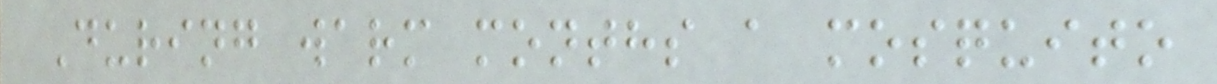During warm months a mosquito
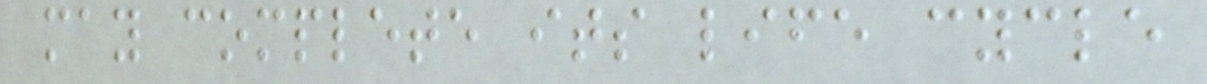may complete its life cycle
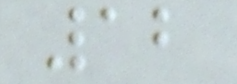12
